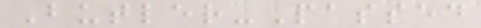Butler-Passed
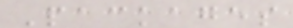Packages
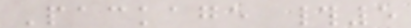Package #5
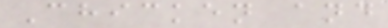Chicken and
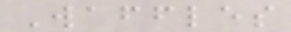Waffles
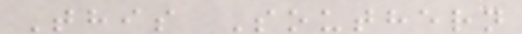This Southern
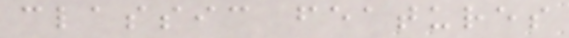classic features
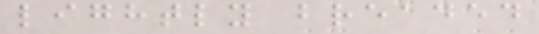lightly breaded
